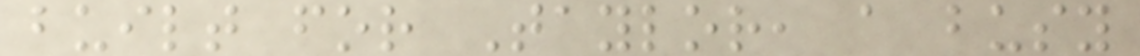built for Taylor, a busy
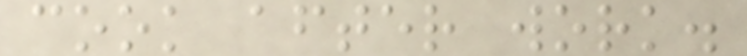cook after work.
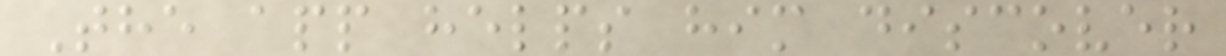The app helps him discover
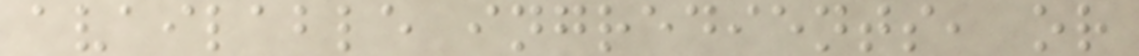available ingredients, or
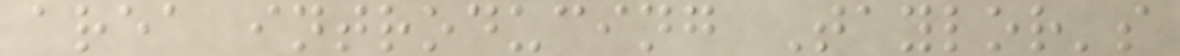area introducing Taylor's
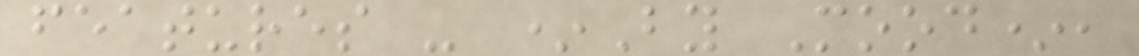features - *By Mood*,
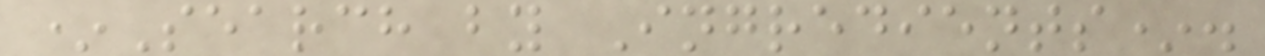*Search by Ingredients*.
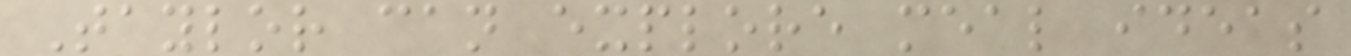Taylor can explore meal ideas
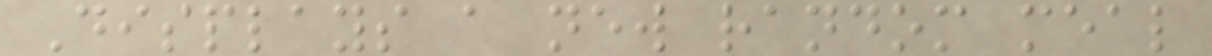Displays a new random meal
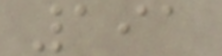191
